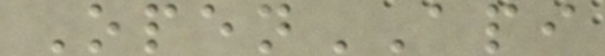OpenAPI
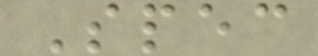Spec
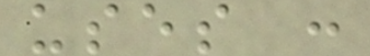uses :
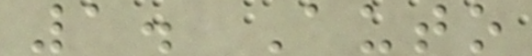1. Auto
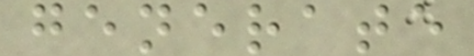generate
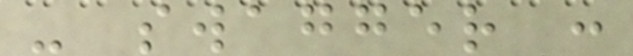- swagger :
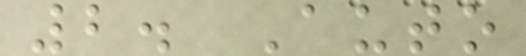2. Auto
